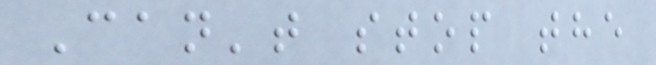Can't stop the
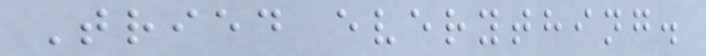Tried everything.
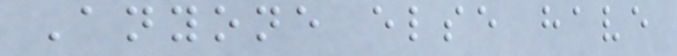Anyone else have
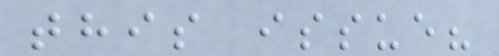this issue?
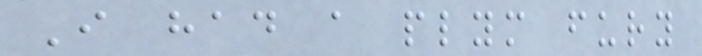I had a plym fury
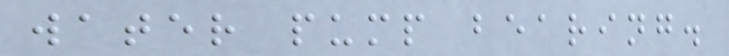water pump bearing.
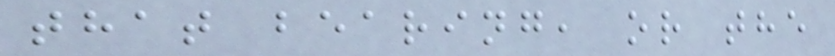that bearing, or the
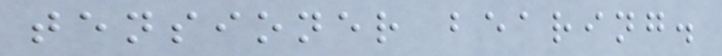tensioner bearing.
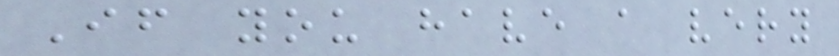If you have a very
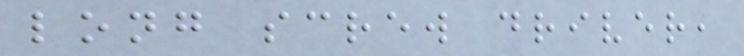long screw driver,
